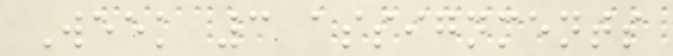Week 3 assignments
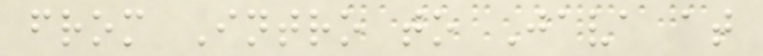from Intro to Java at
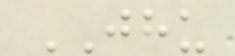JHU
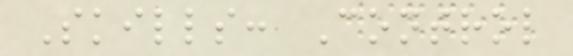Skills: Control
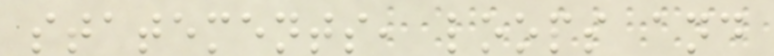statements, loops and
